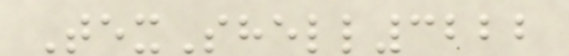TexShell3222
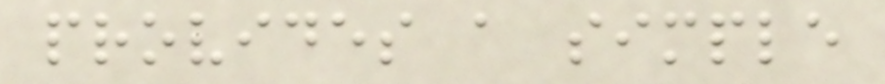provides a simple
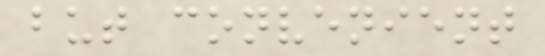but convenient
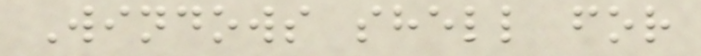Windows shell for
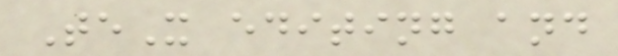TeX editing and
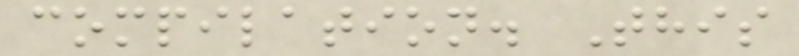compilation. This
